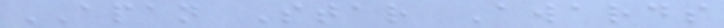APAN Star Awards
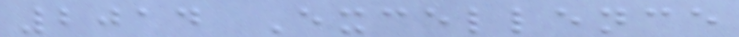2014 Excellence
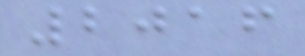2016
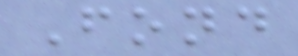Fond
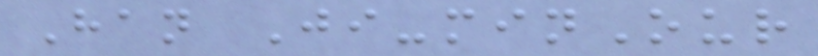Han Ji-minOur
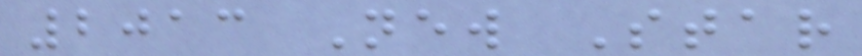2013 New Star
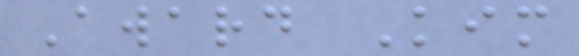Award Kim
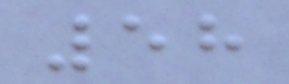58
